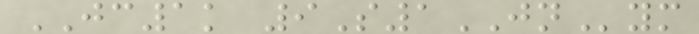JC1k 9S1JNym
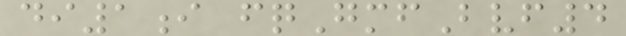di1i fqGmfBvf4
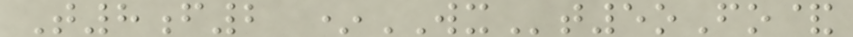T8f2 *WXt5oFo&
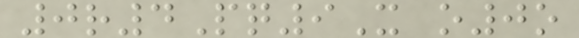0r4Pq9X o0o
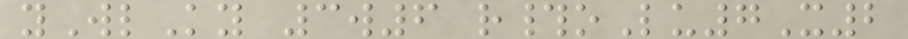yWlKy 3w6 r#oLu7X2
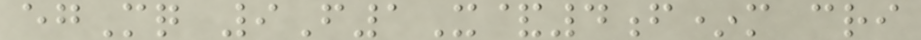egMq 9F1X&4f*m cri
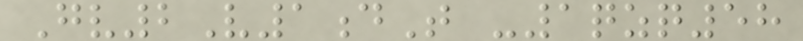Gv2V1dT -1qzq58
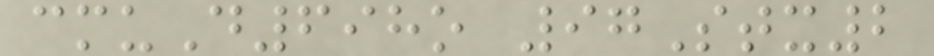cmuD698o 97Stx2
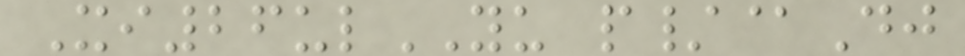Xi26ulYU p/@Dj
